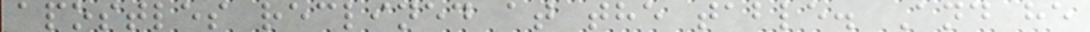apostles reclined at the table. And he
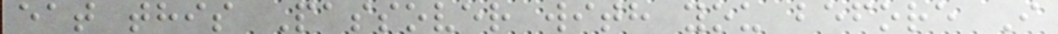eat this Passover with you before I
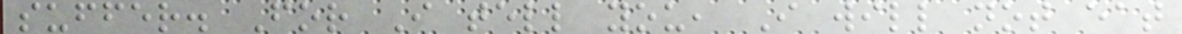suffer. For I tell you, I will not eat
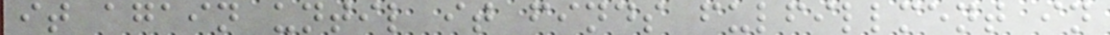it again until it finds fulfillment in
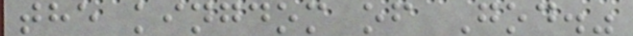the kingdom of God."
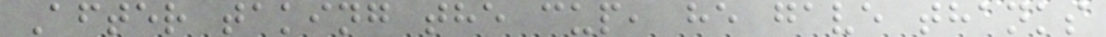After taking the cup, he gave thanks
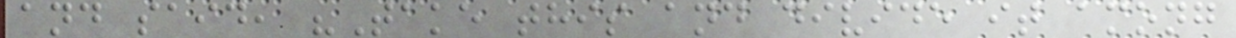and said, "Take this and divide it among
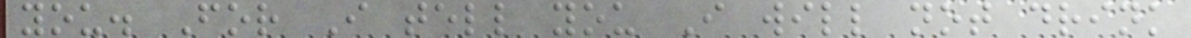you. For I tell you I will not drink
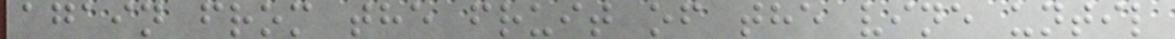again from the fruit of the vine until
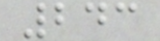243
